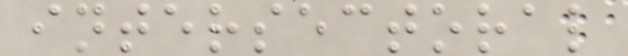intersectoral
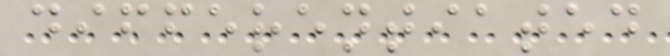differentiated
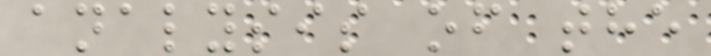analysis of the
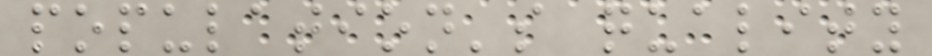population's quality
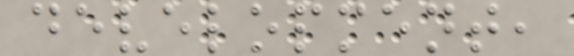development,
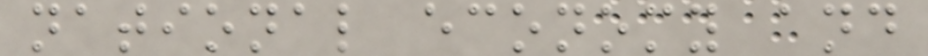national economy and
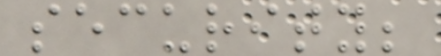security;
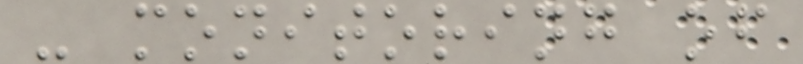- monitoring of
